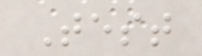Test
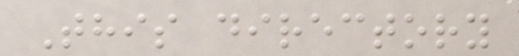This directory
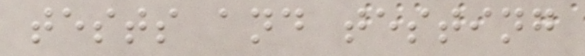tests and testing
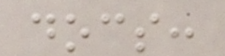docs:
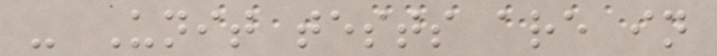- Unit tests are in
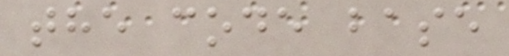the code base
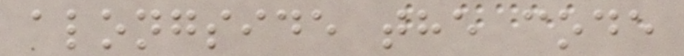alongside the code
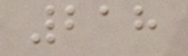218
